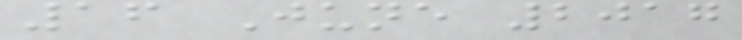16 June 2017
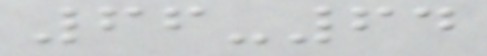66-64
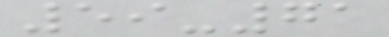59-71
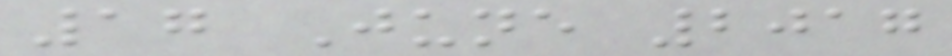17 June 2017
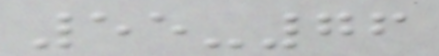55-76
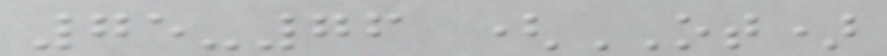75-76 (OT)
